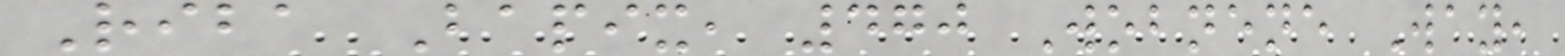Riba Bapix, 470 Wobnene Way,
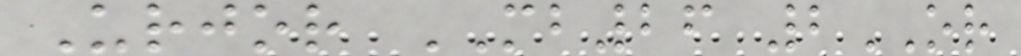Urjor MB26 2OR
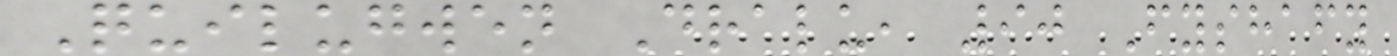Quilugwen Dralu, 90 Fyshafy
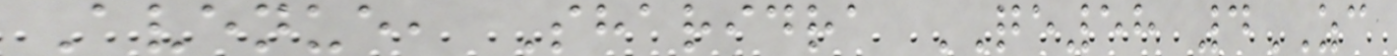Avenue, Sharidra QE58 4ZC
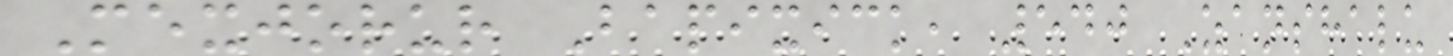Mexjorur Bapixick, 540 Zanshalu
